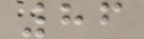86
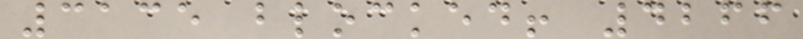3135 blocked! 4266
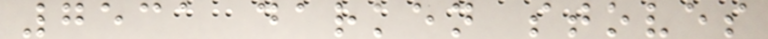7531 darken stoves
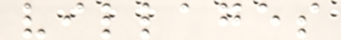villages
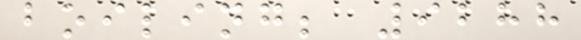boiling; 9288
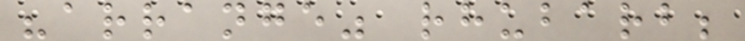"arrange" rhubarb;
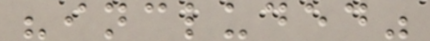"included"
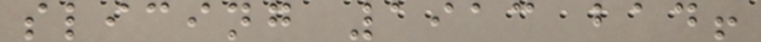slicing 1913 bad!
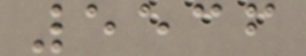5536
